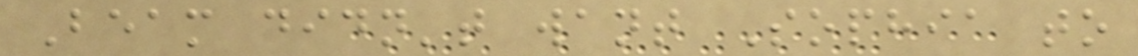Beam didn't want Sophia to
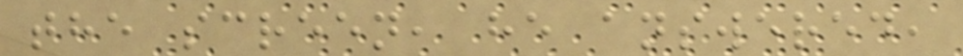the screen, he answered,
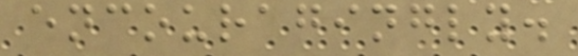encouragingly.
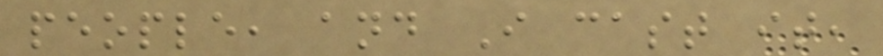people, and I cast it,
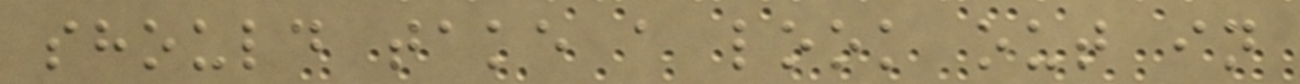should take a look out in
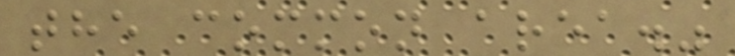the common area."
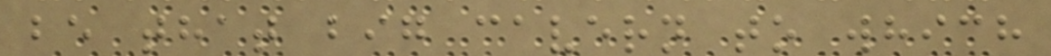be that big cavern to which
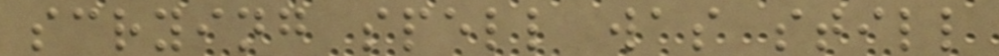scrying spell was still
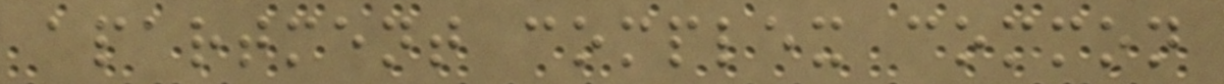apartment complex common
